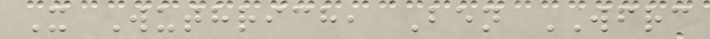X Wuthrich, Ben WFRC
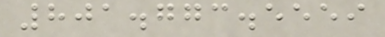801.773.5559
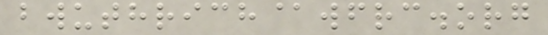bwuthrich@wfrc.org
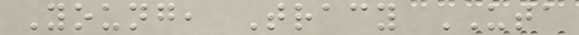Young, Tracy UTA
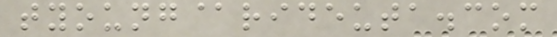tyoung@rideuta.com
